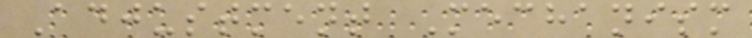Adjustment Mechanism
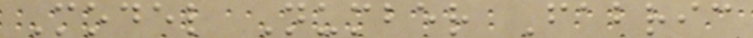Model Number Fabric
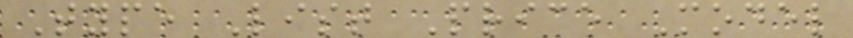Type List Price Model
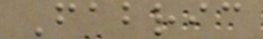Fabric
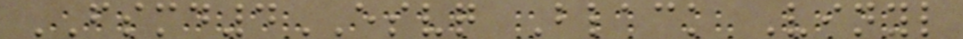FSMD4ESVQ Black Vinyl
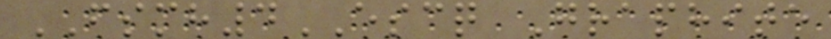FSMH4ESCQ Graphite
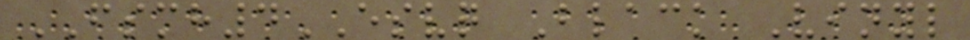FSMH4ESVQ Black Vinyl
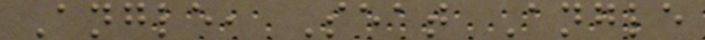Angle, Seat Angle
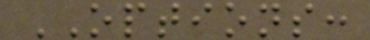OPTIONS:
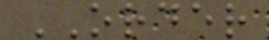ORDER
